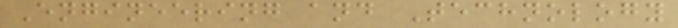Engineering and Technology
